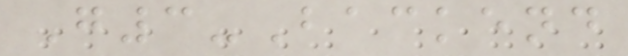G3-Backend
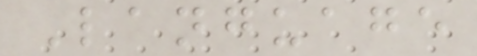Language
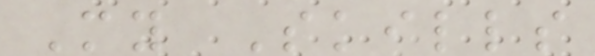My Skills
